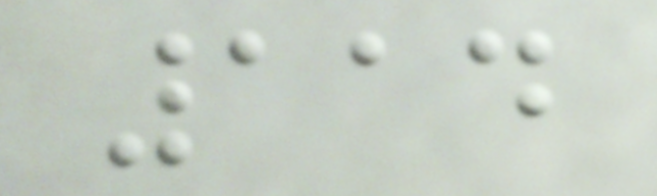114
